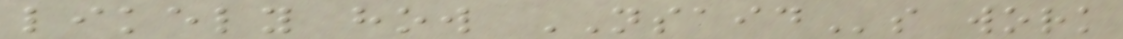likely how NSAIDs work
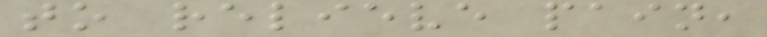to relieve pain,
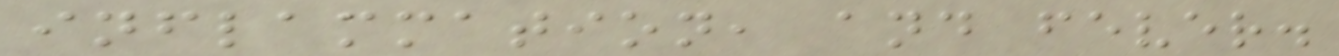inflammation, and fever.
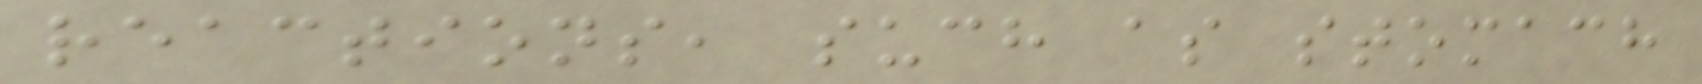reactions, such as stomach
